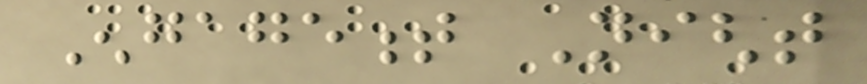Engagement Night
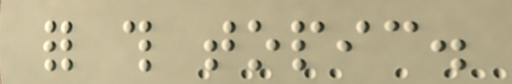for this topic.
